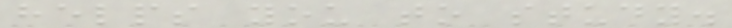helps you to study.
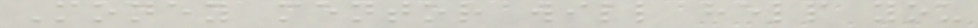Money mentor will help you
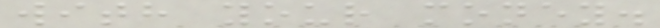with your money.
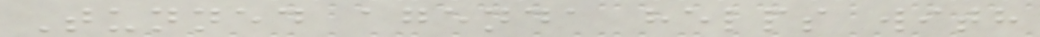Tunned agenda helps with
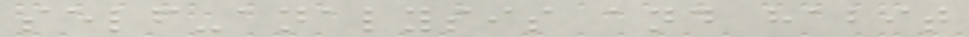self-analysis and habit
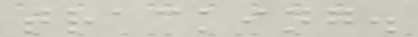tracking.
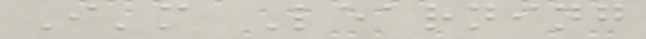I'm Learning
